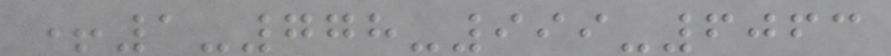+1-778-999-6063
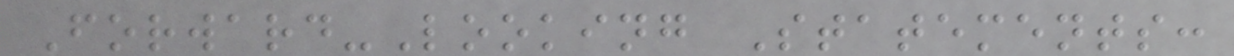Forward-Looking Statements:
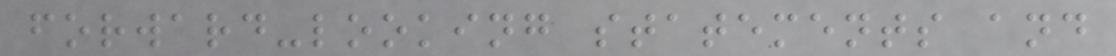forward-looking statements and
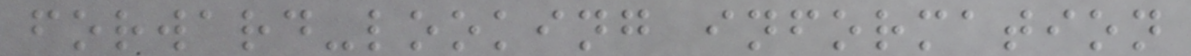forward-looking information
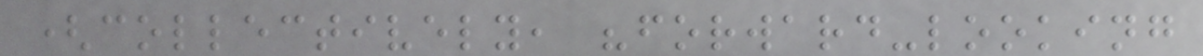(collectively, "forward-looking
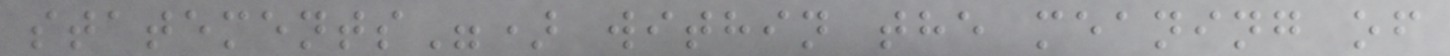statements") within the meaning of
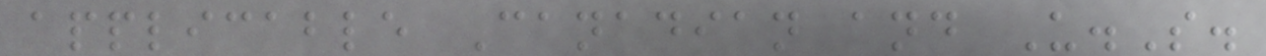applicable Canadian and U.S.
